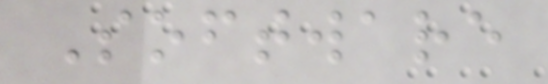Software
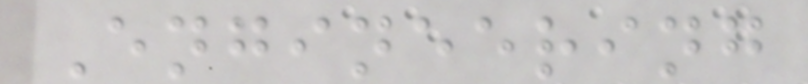Engineering
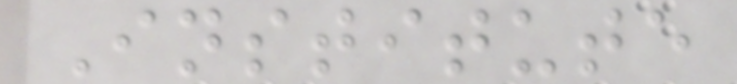Institute
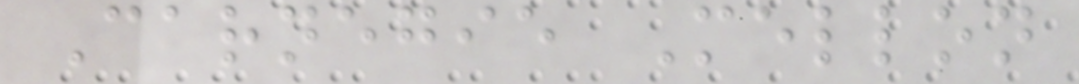Carnegie Mellon
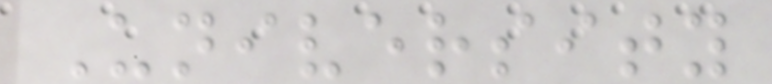University
